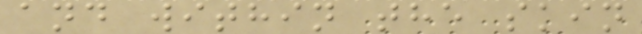and within the skin
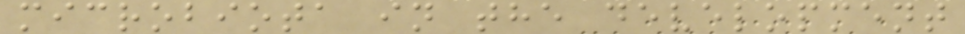microbiota in the development
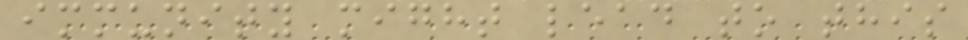immunity might lead to this
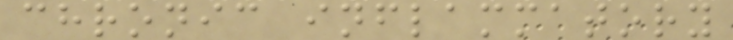chronic inflammatory
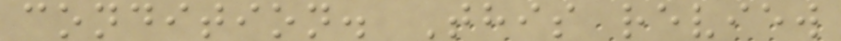condition. This review
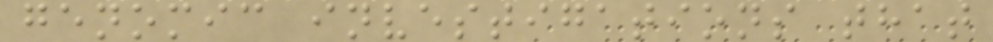genomic investigations that
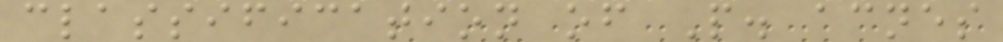classification of P. acnes
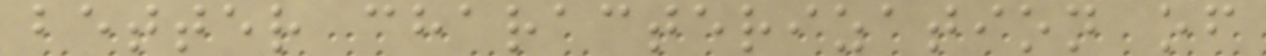better characterization of
